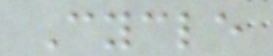Cycle
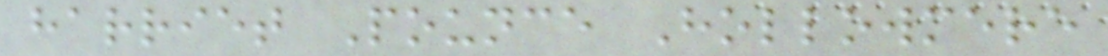harriet Pounce Hollowmere
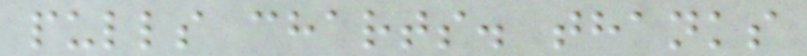pulls charts. thanks
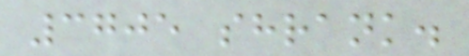3705 shrank.
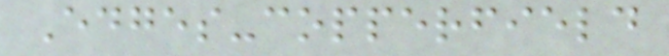Edges-copperfield
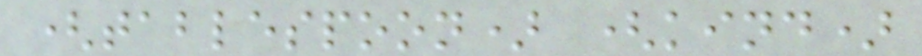(tablespoon) (kind)
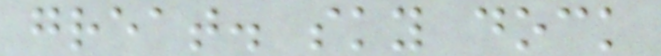great. sky dock
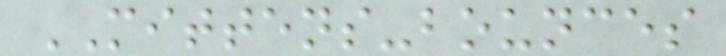MITTENS-bounces
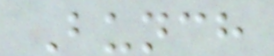Bunch
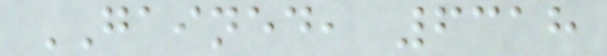GAINED, 6318
